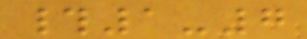#1-7
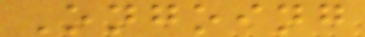Ongoing
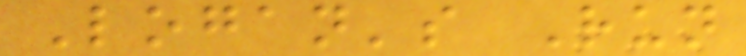Logan's Run
